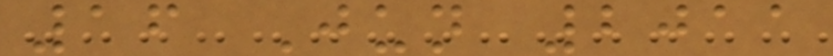16 Jun 2011
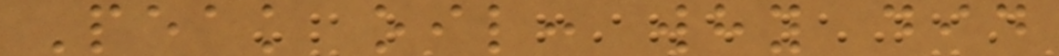Peak oil: why did
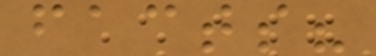facts?
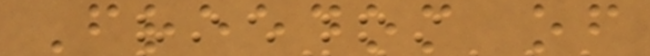Freedom of
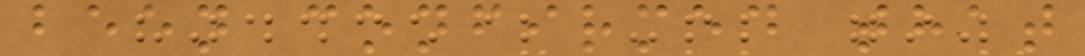been confirmed that
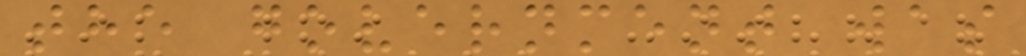the government was
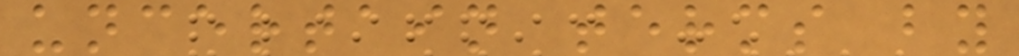uncertain terms by
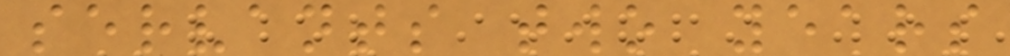servants two years
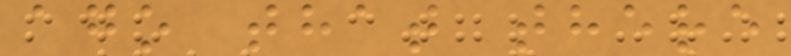ago that there
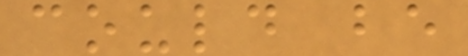could be
